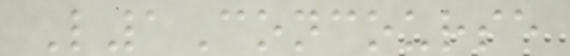L1Concourse
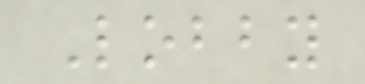Lobby
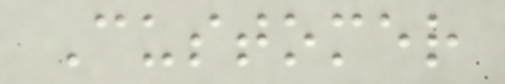Customer
